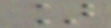]
